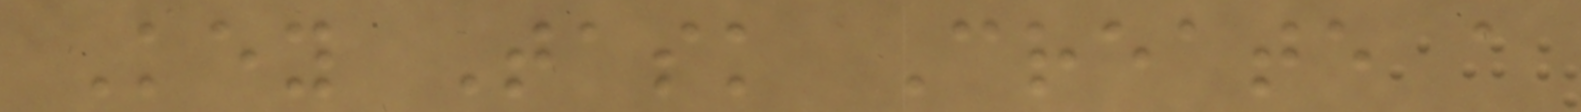Key Task Create a
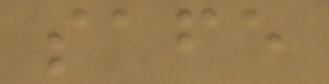safe
